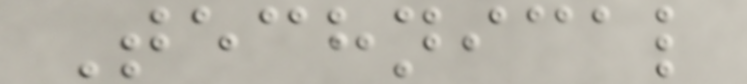Technical
